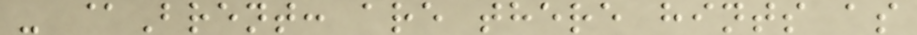- @Brent: are there hints as
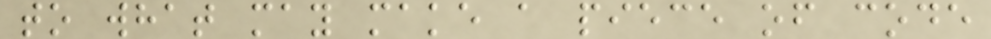to what may make a piece of code
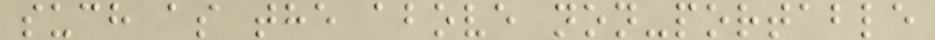such as the above non-portable
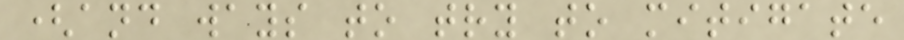(and ways to try to mitigate
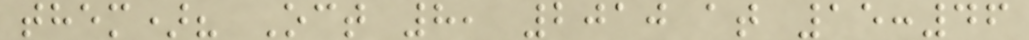them)? Oct 8, 2010 at 15:46
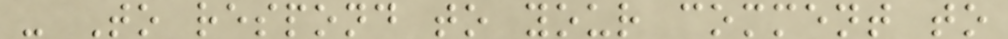- To respond to your comment to
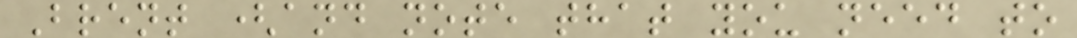Brent (and note that you need to
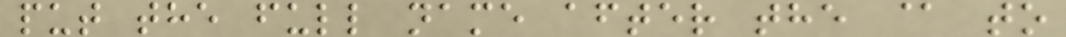put the full name after the @ to
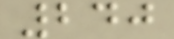240
